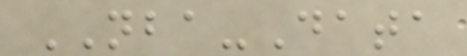NBA-Data
